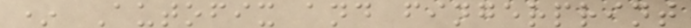* Autofix and fingerprint
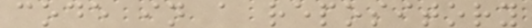code in a repository
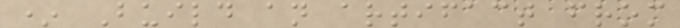* Build an artifact from
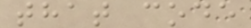that code
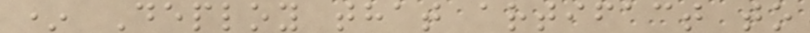* Deploy that artifact to
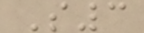S3
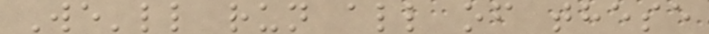We'll run all of these
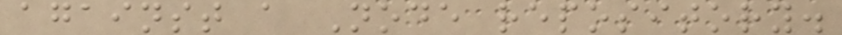against a Node repository.
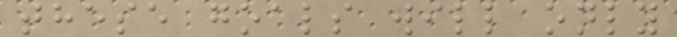these goals will only
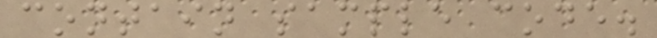contain sample code.
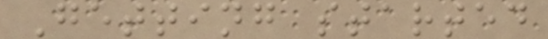Getting started
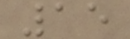15
